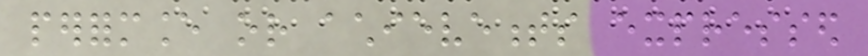performance or achievements expressed
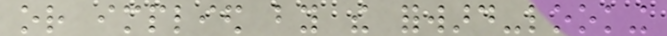or implied by the forward-looking
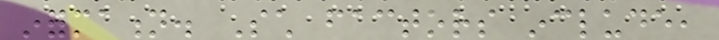information. Such factors include,
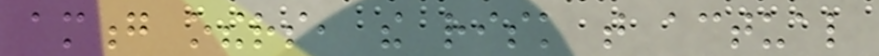among others, the risk that actual
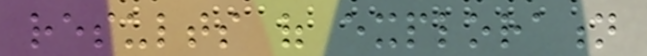results of exploration
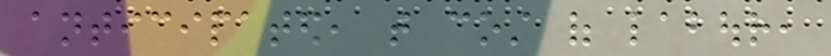anticipated, that cost of labour,
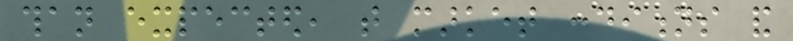than expected, that market conditions and
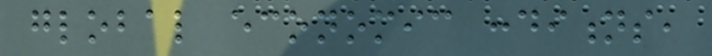global economic conditions,
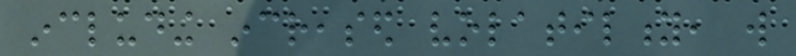including increased volatility, will
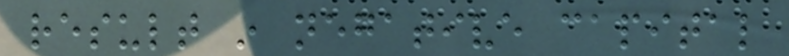result in negative capital
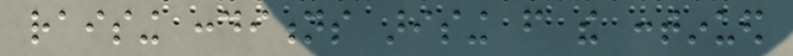raising conditions arising from the continued
